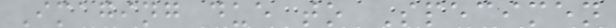Imaging due to Specimen
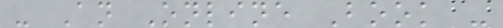- An Online Book -
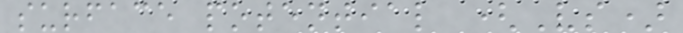surface potential (Vs)
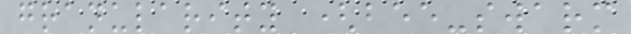granularity (bee-swarm
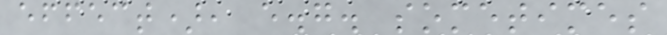effect), e.g. sometimes
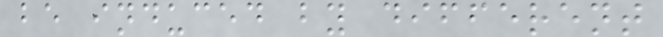be induced by different
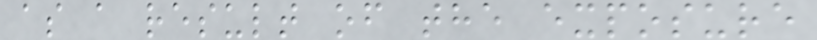as a result of the exposure
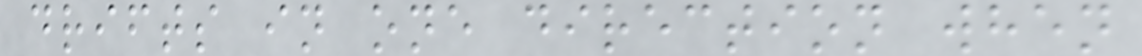drifts in one direction when
